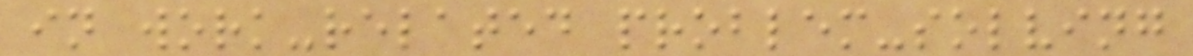in work-related problem-solving
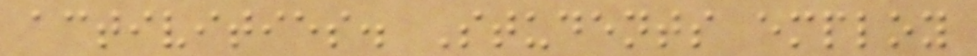activities. Students employ
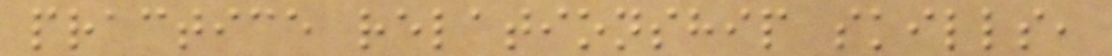practice relationship skills,
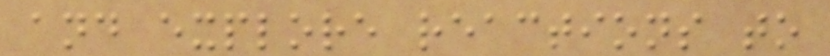and explore reactions to
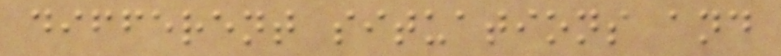different situations and
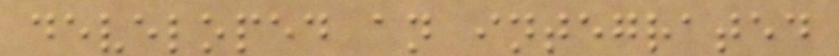developed an integrated
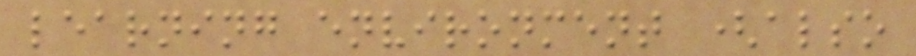learning environment (also
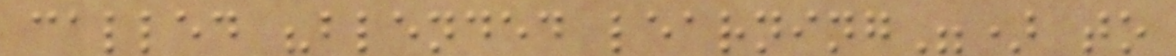called "blended learning") to
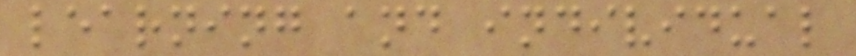learning and individual
